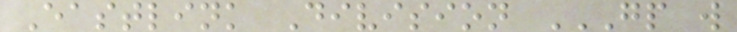Eastlink Division GP W
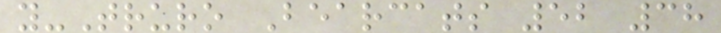y-Truro Bearcats 52 38
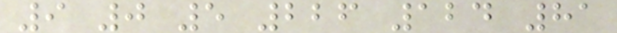9 0 5 226 124 81
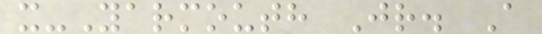x-Yarmouth Jr. A
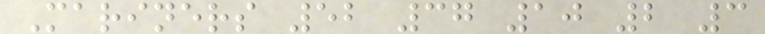Mariners 52 37 10 2 3
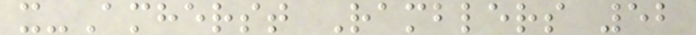x-Amherst Ramblers 52
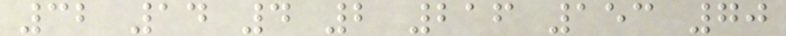32 14 4 2 216 153 70
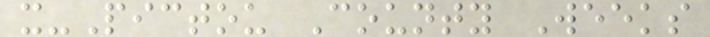x-Pictou County Weeks
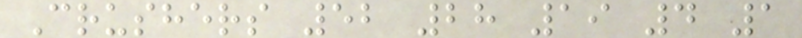Crushers 52 28 19 4 1
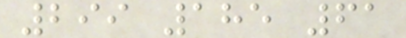299 185 61
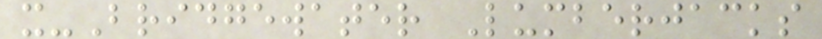x-Bridgewater Lumberjacks
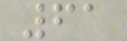61
